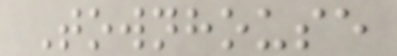Townhouse
